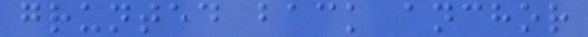grunted back anchor
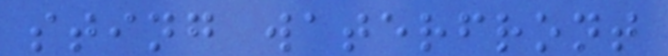sting waterfront
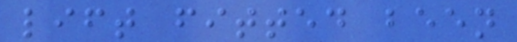lift fitted been
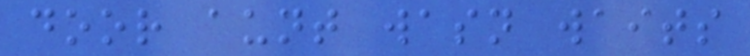door aunt wasn waits
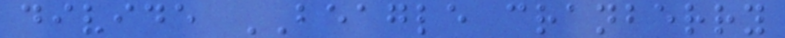divide BEAGLE cranberry
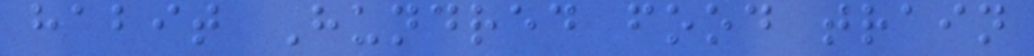habit Hundred food train
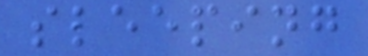sleeping
